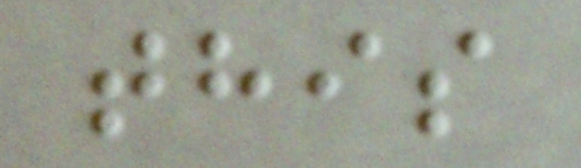this
